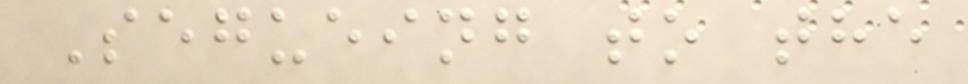Segueing to the
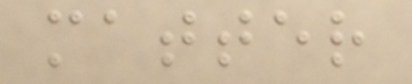matter
